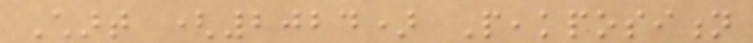Chart (2024) Peakposition
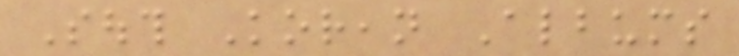South Korean Albums
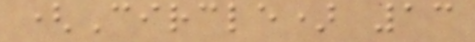(Circle) 13
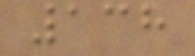138
